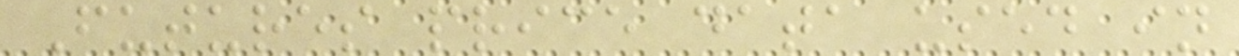Futures price data used in
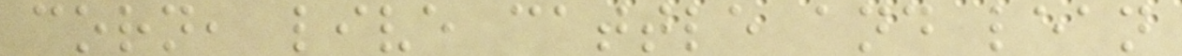corn, live cattle and lean
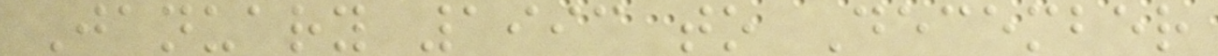January 1993 to December
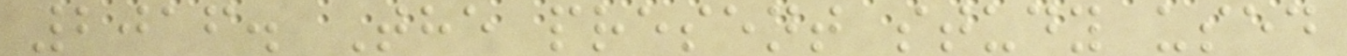2016. The present study used
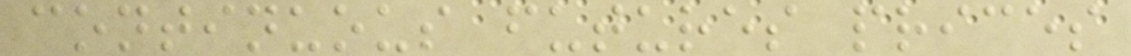continuous futures prices
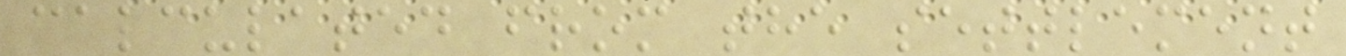calculated from the settlement
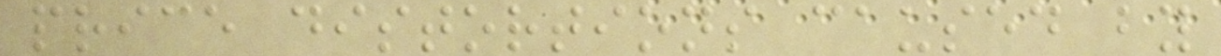price distortions caused by
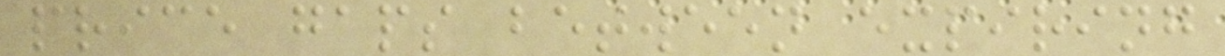price gaps between expiring
